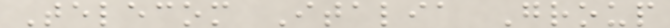Telecom Italia Group
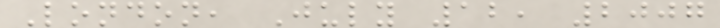London, July 12, 2007
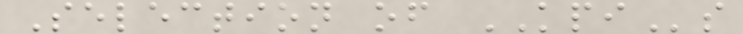Selection of KPIs
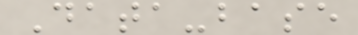Data-base
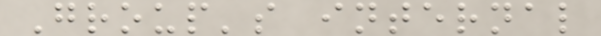Group's internal
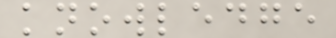knowledge
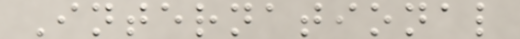International
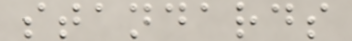standards
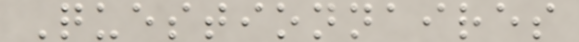Questionnaires
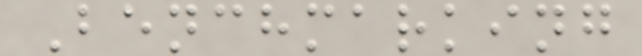Benchmarking
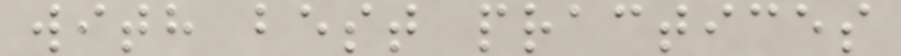with best practices
